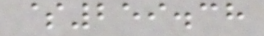$259.38
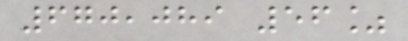670,089 56%
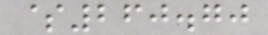$260.70
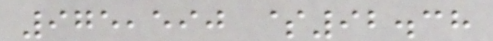975,590 $92.38
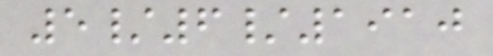5/6/1910
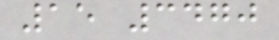15 3470
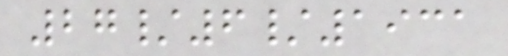27/6/1931
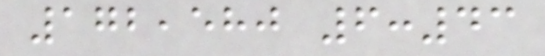172,580 6:43
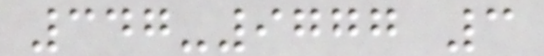347-9777 3
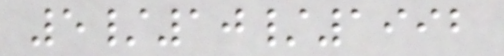5/10/1992
